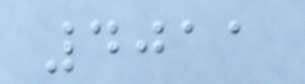4011
